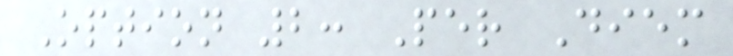Option 2: Per Diem
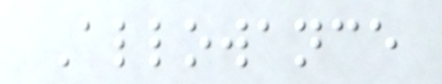Allowance
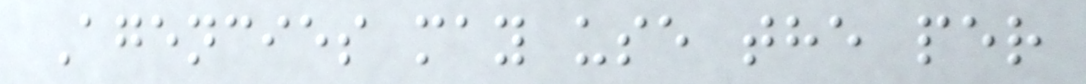Agencies may use the per
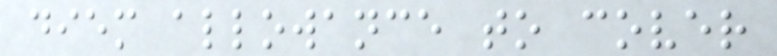diem allowance to cover
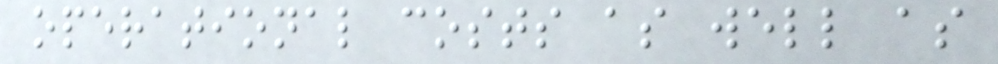operational costs as well as
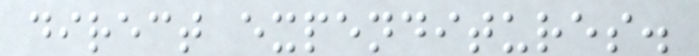direct expenditures.
